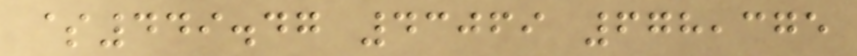$449.47 43069 678,375
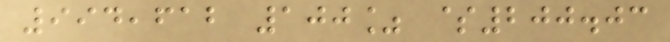994,612 100% $200.03
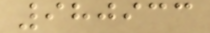980933
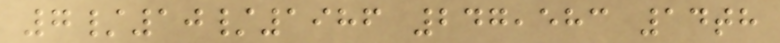7/10/1986 247,583 14th
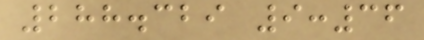288.329 9:36
